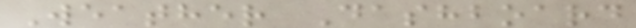Weather Dashboard
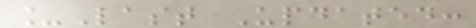_Last Updated:
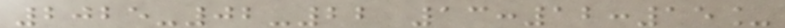2025-02-22 13:12:15_
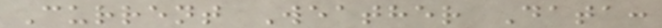Current Weather Data:
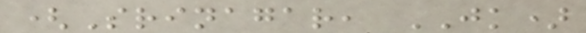(Srinagar, JK)
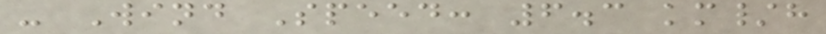- Wind Speed: 6.3 km/h
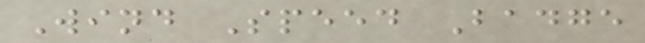Wind Speed Badge
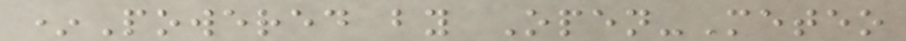*Powered by Open-Meteo
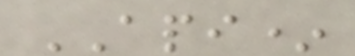API*
